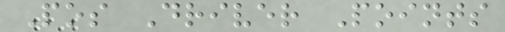Pos Driver Points
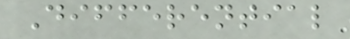Differential
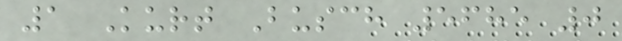1 Kurt Busch 5685 0
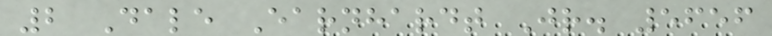2 Dale Earnhardt Jr. 5656
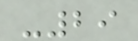-29
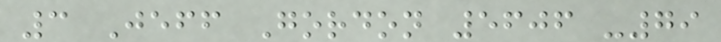3 Jeff Gordon 5606 -79
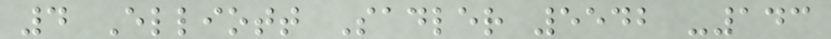4 Elliott Sadler 5542 -143
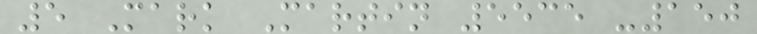5 Mark Martin 5535 -150
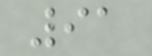91
